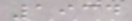1934
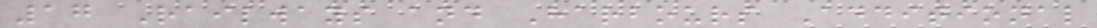17 Railways and Harbours Additional
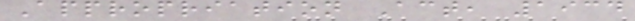Appropriation Act, 1934
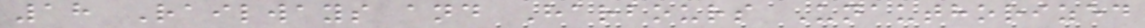18 Railways and Harbours Unauthorized
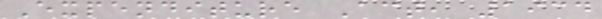Expenditure Act, 1934
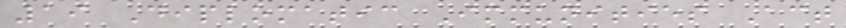19 Diplomatic Immunities Act
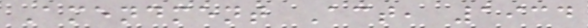Amendment Act, 1934
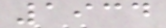1934
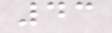43
